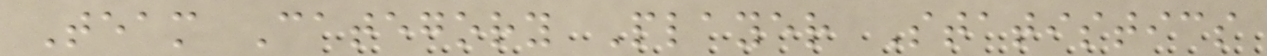Team Category Player Statistics
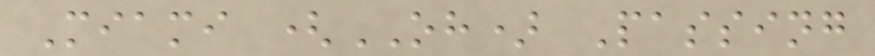Miami (OH) Passing
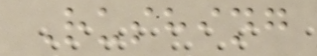Rushing
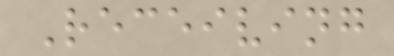Receiving
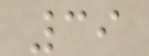39
